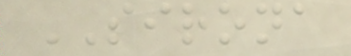SIRONA
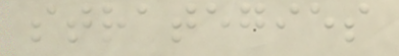strategies
